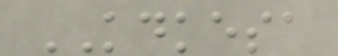KDKESA
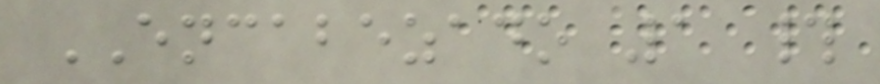ENCABEZADO 1 #
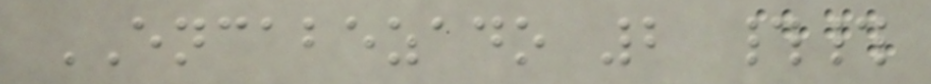ENCABEZADO 2 ##
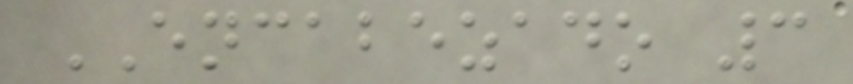ENCABEZADO 3
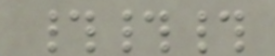###
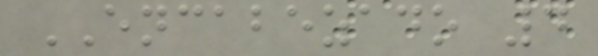ENCABEZADO 4
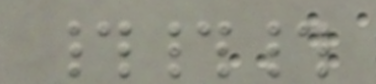###
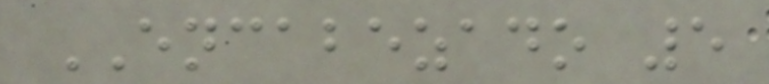ENCABEZADO 5
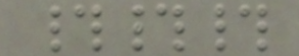###
